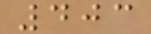403
